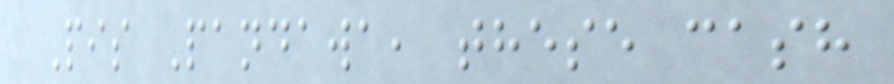Pis Pandawa, these cash
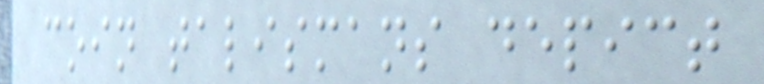coin talismans depict
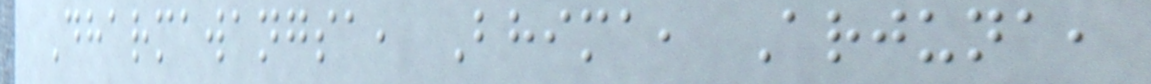Dharmawangsa, Bhima, Arjuna,
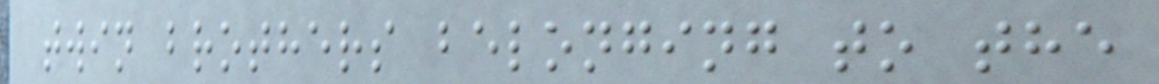twin brothers belonging to the
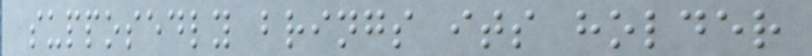supposedly brings its holder
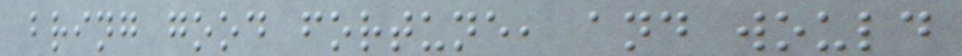bring good fortune, and would
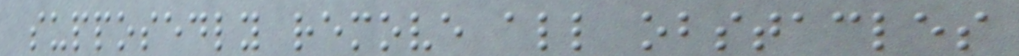supposedly remove all obstacles
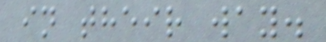in their way.
